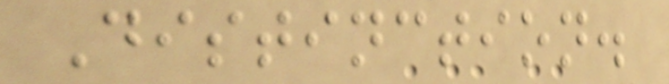Distinction.
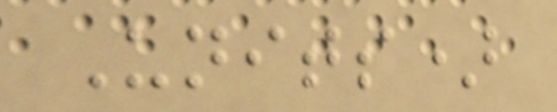Units)
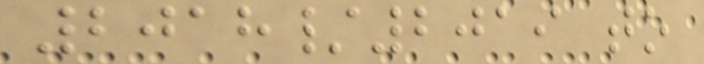2018/2019 to
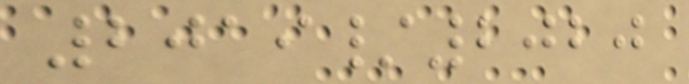2019/2020
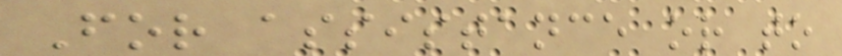For assistance or to
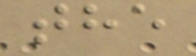the
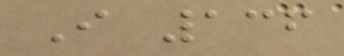I 136
